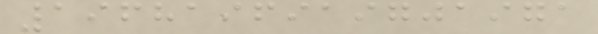1968196919701971
